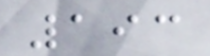193
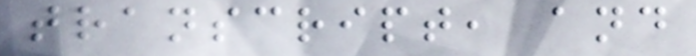transcript, and
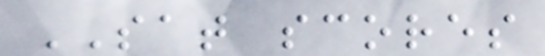SAT scores
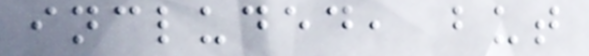included, but
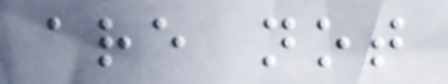are not
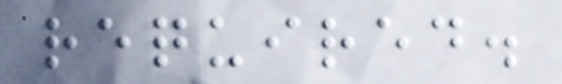required.
